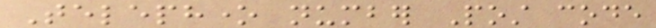Telephone number Post code
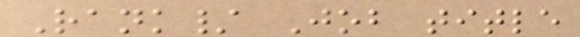Rank/ Job title
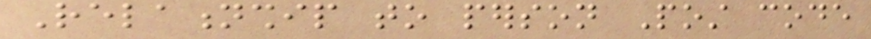Relationship to person Post code
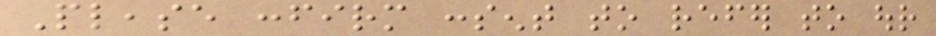Please confirm consent to refer to our
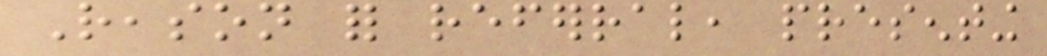Reason for referral, presenting
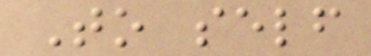To self
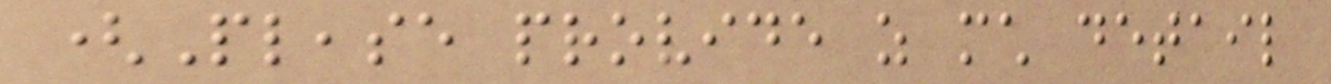(Please provide as much detail
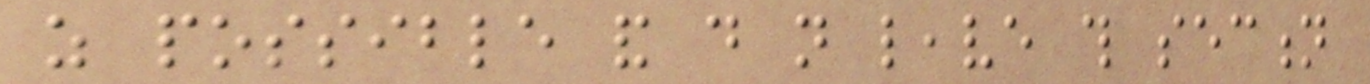as possible and do not leave this section
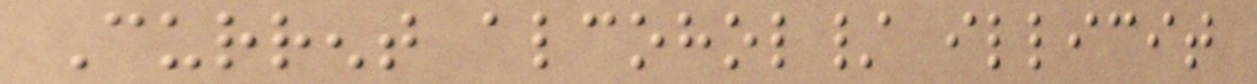Current alcohol/ illicit
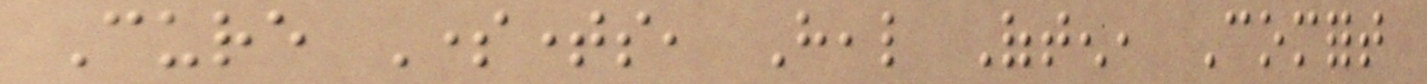Cure Sometimes, Heal Often, Comfort
